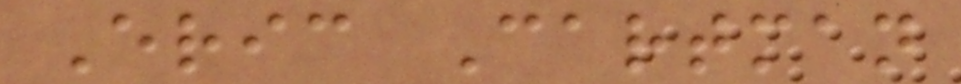Eric Cartman
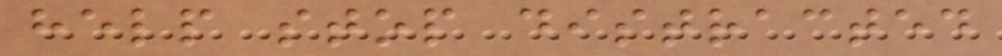help stop distracted
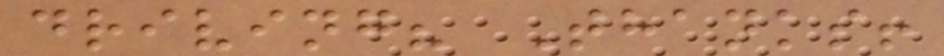driving? Thanks!
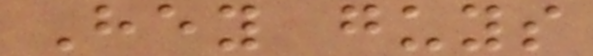Hey guys
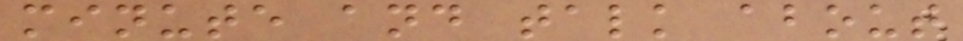minute and talk about
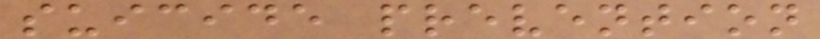suicide prevention
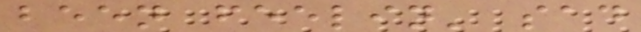been feelin' sad
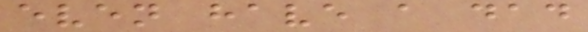even have a dad
